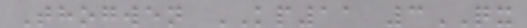Thogwen KP11 3QX
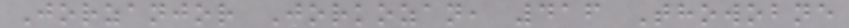Jorzanjor Jorkozan, 416 Thowobne
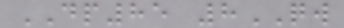DP85 8QW
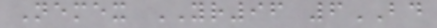Nemex YR96 6BD
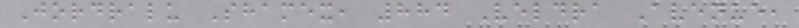Jordralu Shamex, 884 Veldra Avenue,
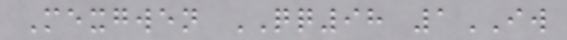Mexgwen QQ98 1IW
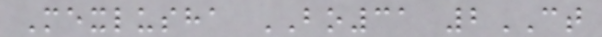Mexlusha BO31 2CT
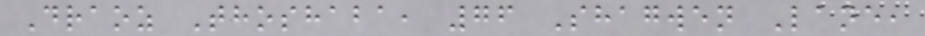Draoz Thoshaba, 76 Shagwen Lane,
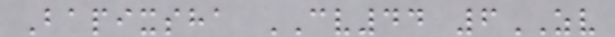Bapixsha CV44 6ZV
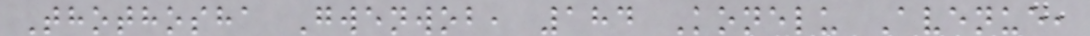Thothosha Gwenwob, 184 Konelu Avenue,
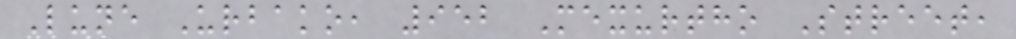Lune Urbako, 952 Mexurtho Street,
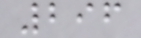296
